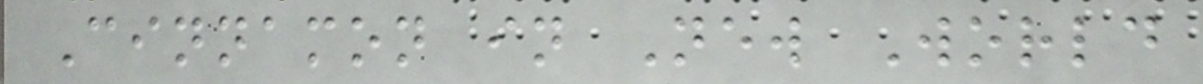Cinnamon in New World
